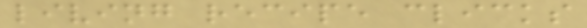living recipe clicks
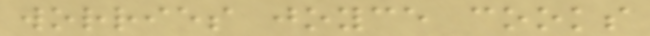worries joyce cooks
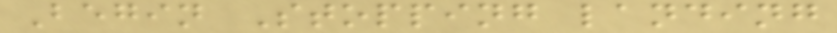Begin Stopping landing
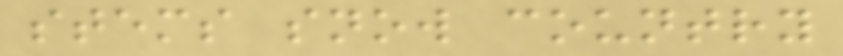stems snow country
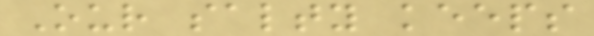Our salty keeps
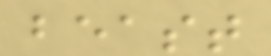beast
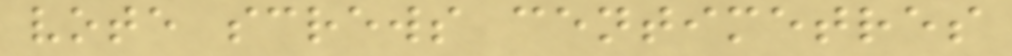vote screws centimetres
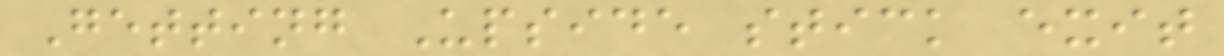Getting Upside stick exit
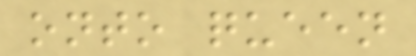onto queen
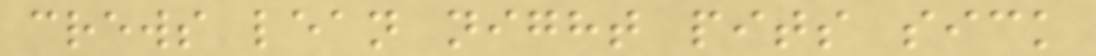crews lean night pits sick
